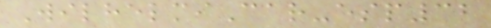WilhelmiCar-esp32
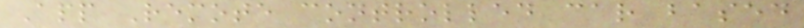App Remote controlled car based
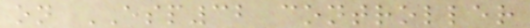on ESP32 controller
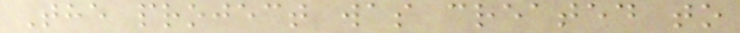The project was created to
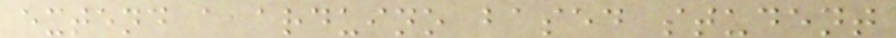extend a arduino based student
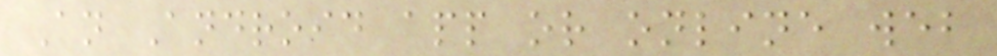An Android app or online web
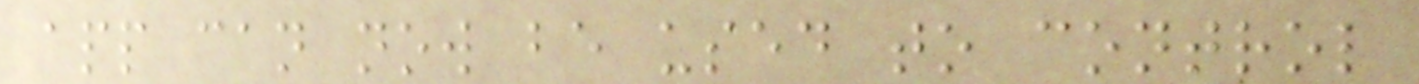app can now be used to control
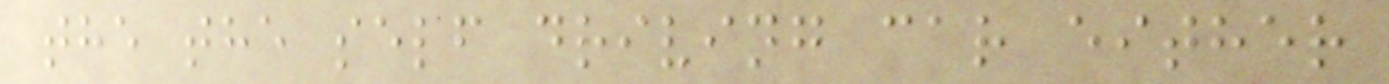the the self driving car either
